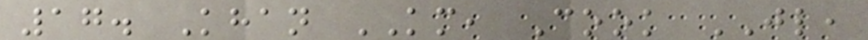17. Khan KM, Cook JL,
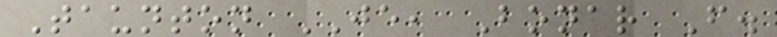Taunton JE, Bonar F.
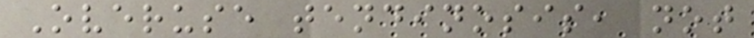Overuse tendinosis, not
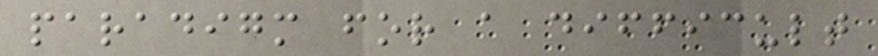paradigm for a difficult
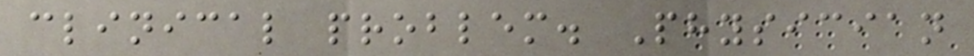clinical problem. Physician
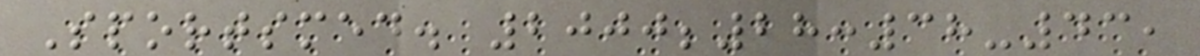Sportsmed. 2000;28:38-43,
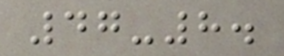47-8.
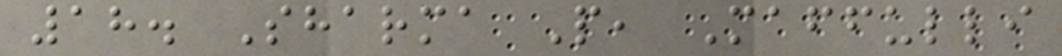18. Sharma P, Maffulli
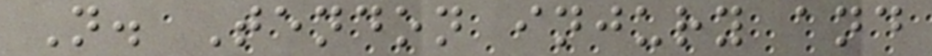N. Tendon injury and
